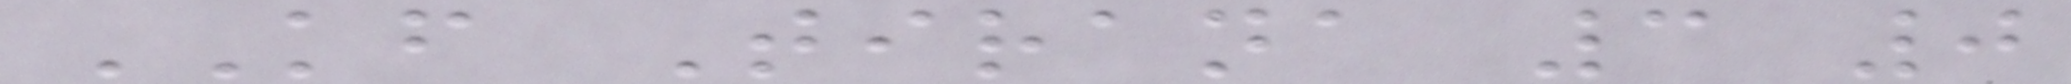KF Tirana 3 0
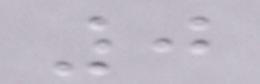0
